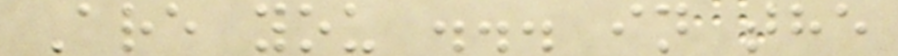Are you ... in the
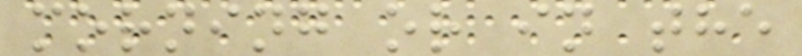morning or in the
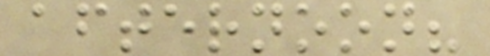afternoon?
